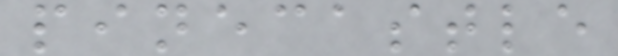pinecastle
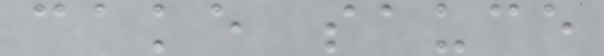cake sauce
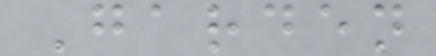Garden
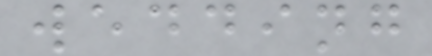wedding
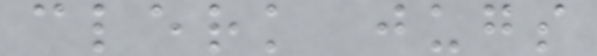clerk jugs
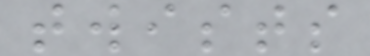twists
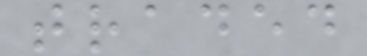traded
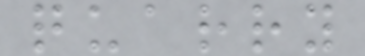quarry
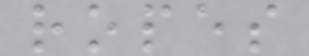ropes
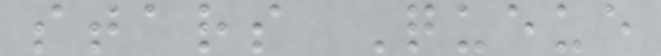stars Queue
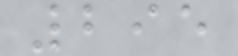295
